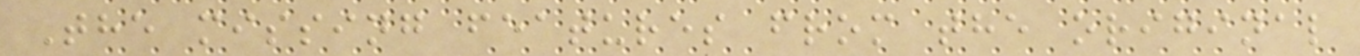The missing features from the original
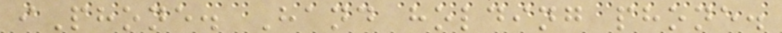iPhone. Hand holding phone.
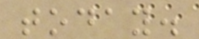today.
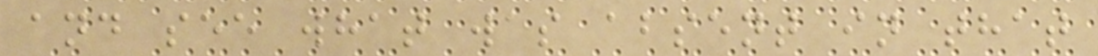and see what was absent in that
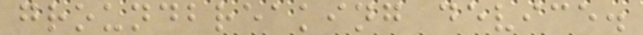groundbreaking device.
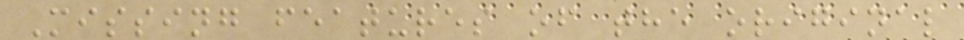Missing features of the original
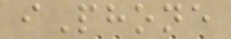iPhone
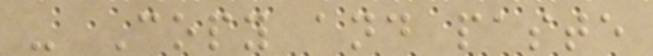- Copy and paste
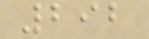292
